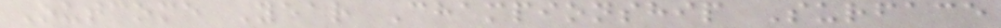Outcome Year Championship Surface
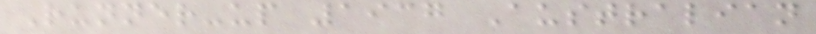Runner-up 1937 Australian
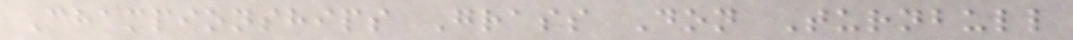Championships Grass Don Turnbull
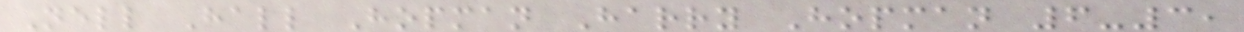Nell Hall Hopman Harry Hopman 6-3,
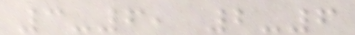3-6, 2-6
